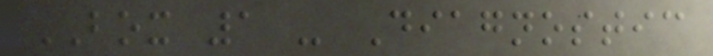BOX 1 - Diagnostic
